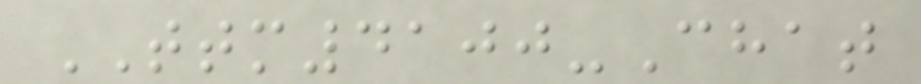TTM4100-Chat
